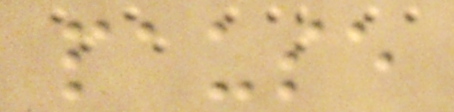pause
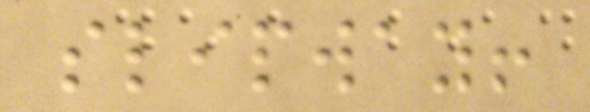slipway!
